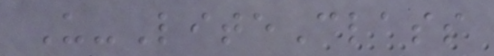U-LiteClass
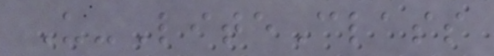U-LiteClass
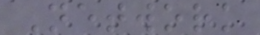Network
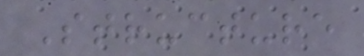Structure
